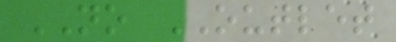NO OUTLET
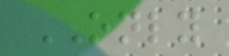ONLY
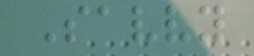Savvy
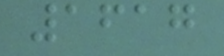1617
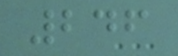246
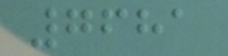7681
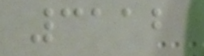3112
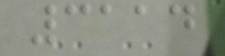3114
